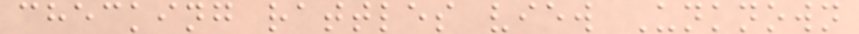checking rattles view Unknown
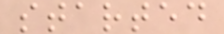started
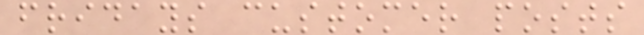fridays customer posts
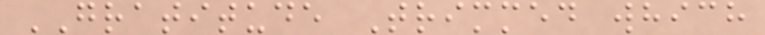GRATITUDE Trimmed which
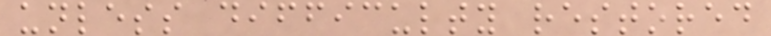unless difficulty restored
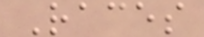Races
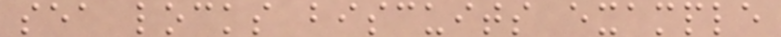sea locks biscuits example
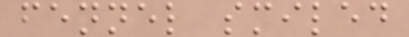fennel smiled
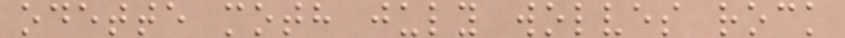odette moth july wolves rock
